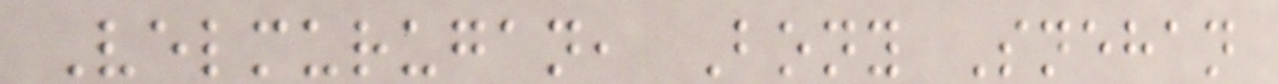Velmurugan, Bony Snehan
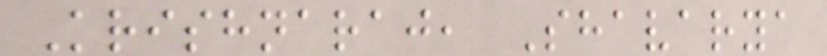Krishnaraj, Shavarya
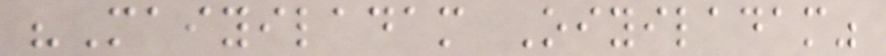"Maiyiladam Oiyiladam"
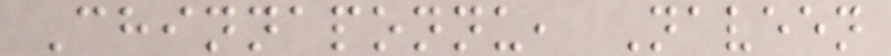Chinnaponnu, Naveen
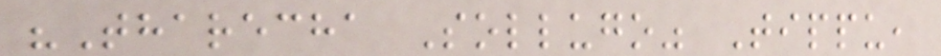"Tharecha Sollugo" Tippu,
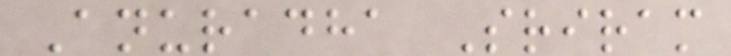Anuradha Sriram
